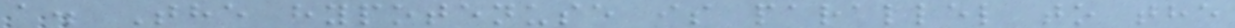a. The hypotenuse is parallel to the
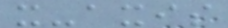x-axis
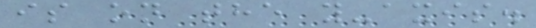is on the y-axis.
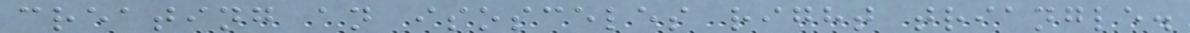creating an isosceles right triangle.
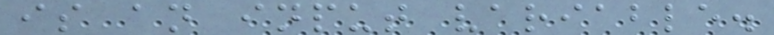is an input variable.
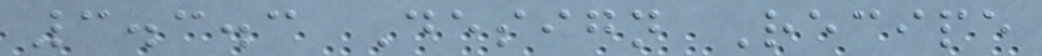3.3.3 Design Recipe
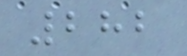282
